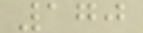170
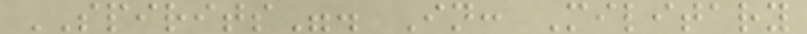SPIRITS". In: Military
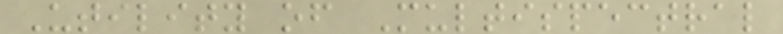Utility of Multispectral
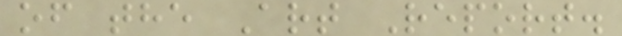of the Art Report.
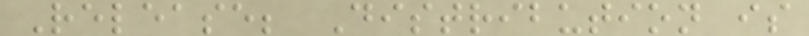Release; Distribution is
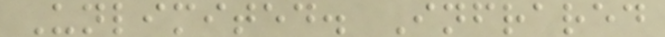Unlimited. Infrared
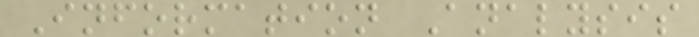Information Analysis
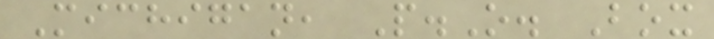Michigan, P.O. Box
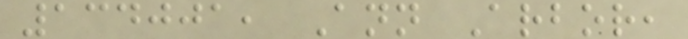134001, Ann Arbor,
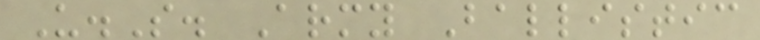U.S. Army Ballistic
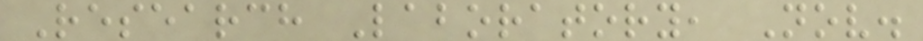Research Laboratory, Nov.
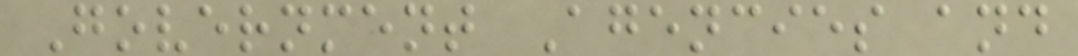Government Agencies and
